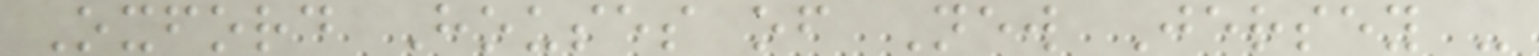Oxford Houses of New Jersey -
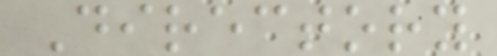Directory
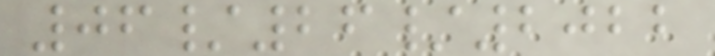06/26/2022
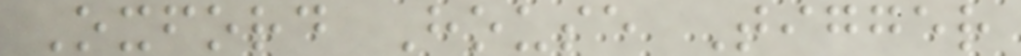Oxford House Tigger
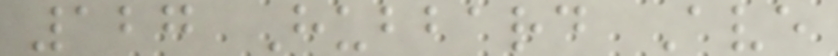127 Hubbard Ave
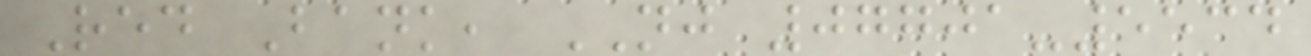Red Bank, NJ 07701-5534
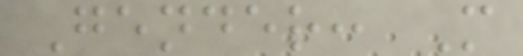Gender: M
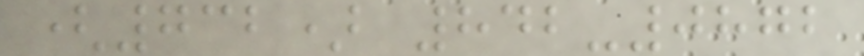(732) 842-0872
